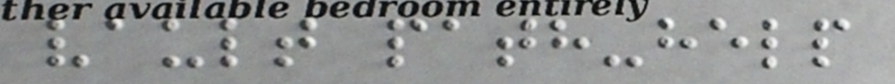vault path-help
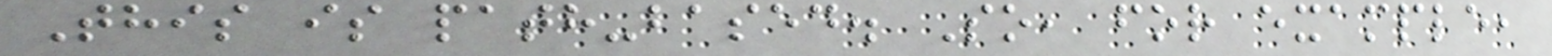This is path-based. So, for example,
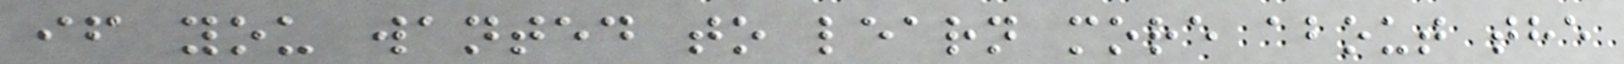if you wanted to learn more about the
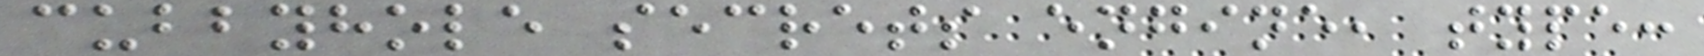cubbyhole secrets engine, type:
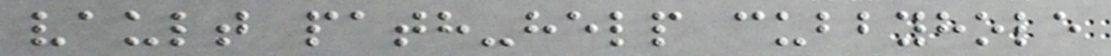vault path-help cubbyhole
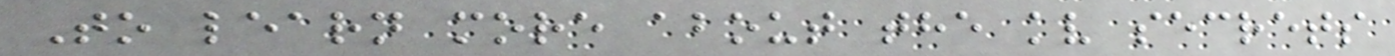To learn more about the kv secrets
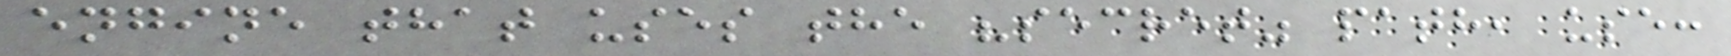engine that uses the "secret" path, use:
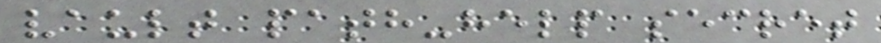vault path-help secret
